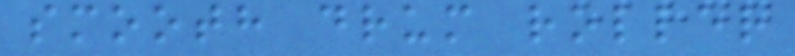smooth drum roller
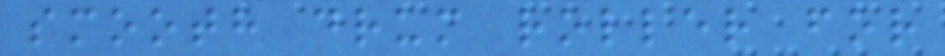smooth drum roller for
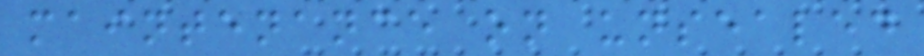maintenance on unsealed
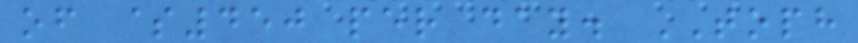of $450 per day. TOPH
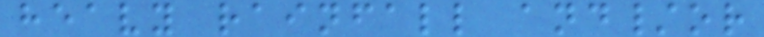heavy rainfall and/or
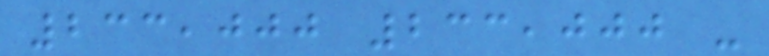233,000 233,000 -
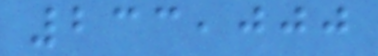233,000
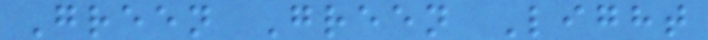Green Green Light
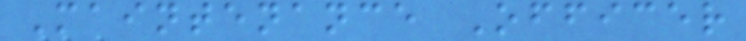Maintenance Officer
